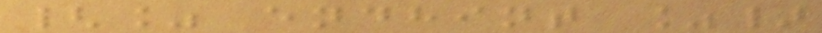{% endhint %}
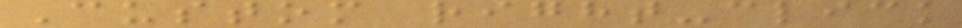Custom right-click
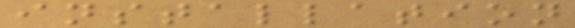installation
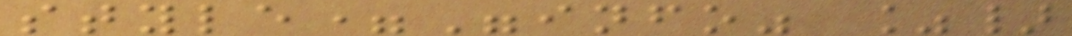style="info" %}
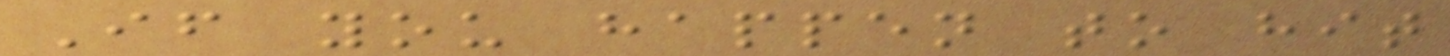If you happen to hit
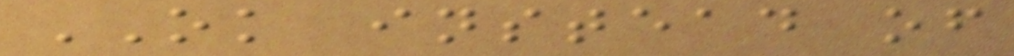OK instead of
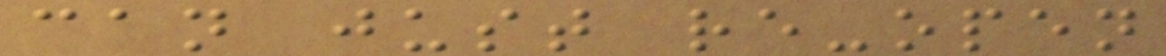can just re-open
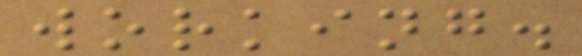working.
